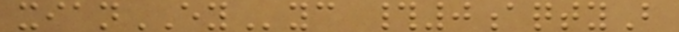xianEYyc #0aqtyB
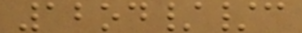12od//c
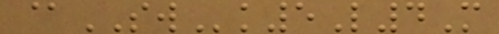@SWk5L4M
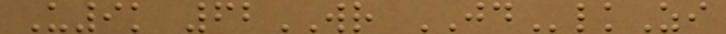U9k 62WR JDlkZi
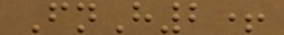FnH2+
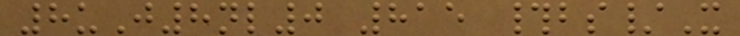8uJ8nl0 815 #bs/X
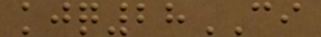kjq28CI
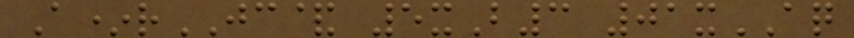A*rJC& 5xB3 01xAQ
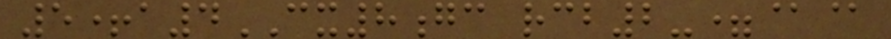5+a4CX8gc rcb2-=@@
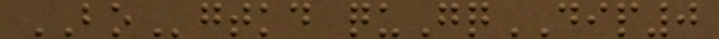BOgtkd quGqDIP0
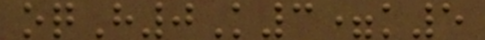oqH0K3=k5
